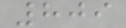809
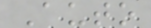Auto
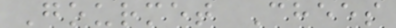Gourmet Chees
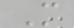M
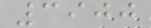3900
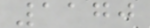1170
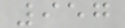957
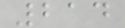214
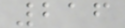216
